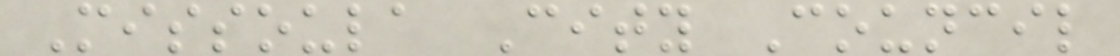Missoula City Council
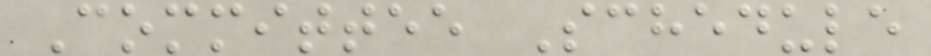Committee Schedule
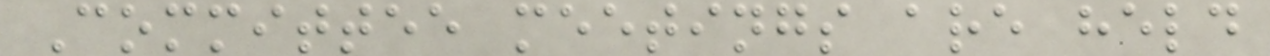Committee meetings are held
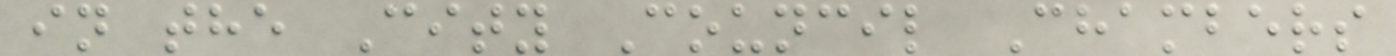in the City Council Chambers
